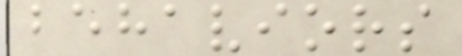behaviors
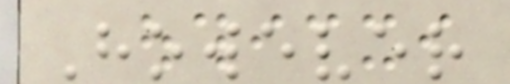However
